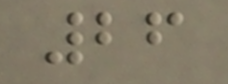26
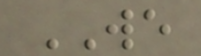WE
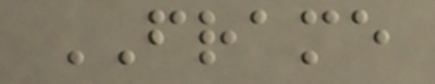FRAME
